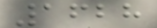1628
